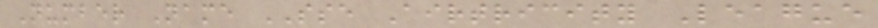Number Name SSE Airtricity League
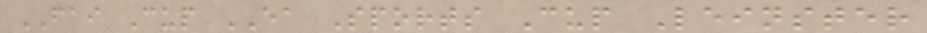FAI Cup EA Sports Cup Leinster
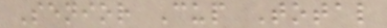Senior Cup Total
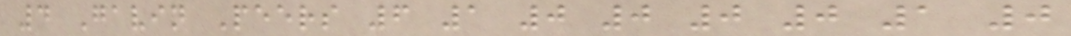4 Gavin Peers 6 1 0 0 0 0 1 0
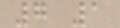7 1
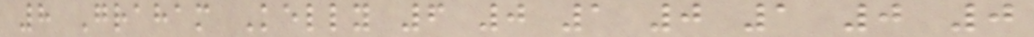8 Graham Kelly 6 0 1 0 1 0 0
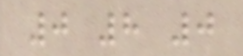0 8 0
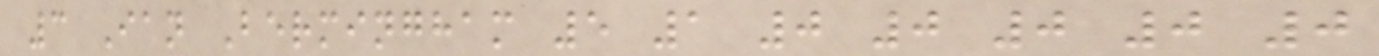3 Ian Bermingham 5 1 0 0 0 0 0
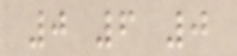0 6 0
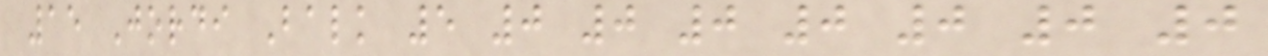15 Jordi Balk 5 0 0 0 0 0 0 0
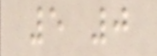5 0
